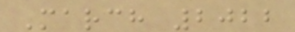March 2022
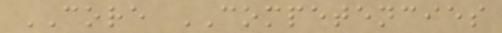CORE COMPETENCIES
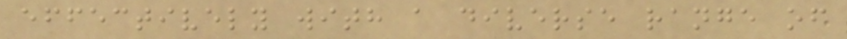effectively with a diverse range of
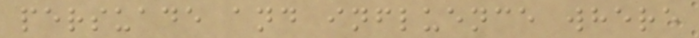persuade and influence where
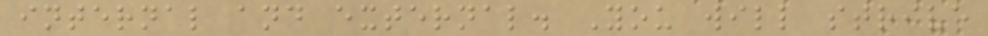internal and external. You will strive
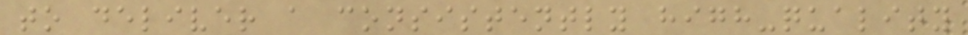to deliver a consistently high-quality
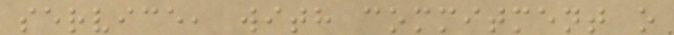service, with commitment o
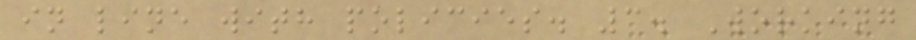in line with policies. 3. Working
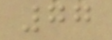77
